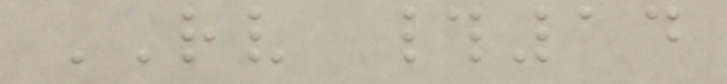RV #14
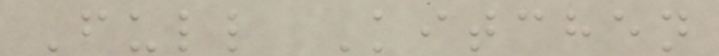Full Kitchen
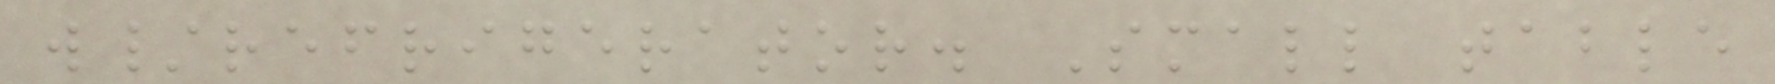w/refrigerator. Small table
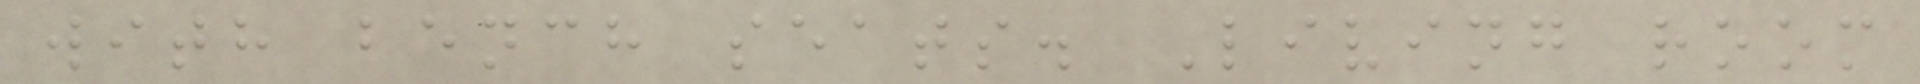with bench seats. Living room
